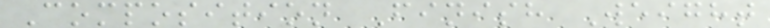Composition Finish Weight
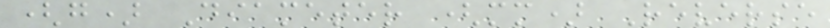(g) Diameter (mm) Reverse
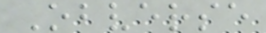Obverse
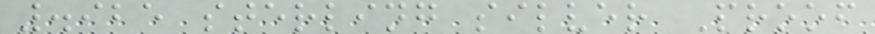.925 sterling silver Proof
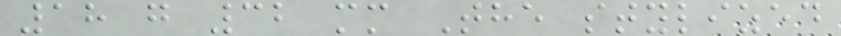18 g 32 mm The stylized
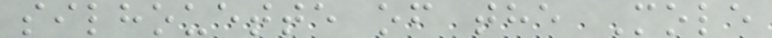silhouette of the Mole
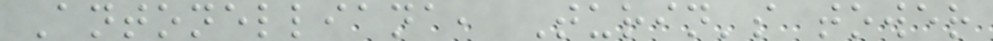Antonelliana, Turin's tower
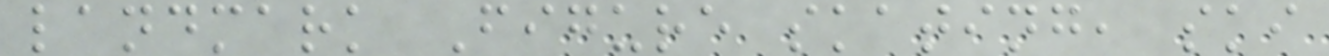landmark Figure skating, ski
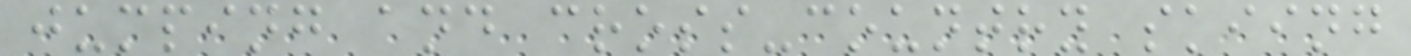jumping and cross-country skiing
